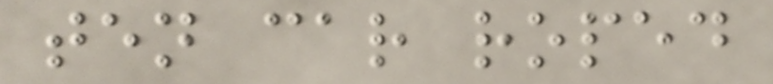ten car roped
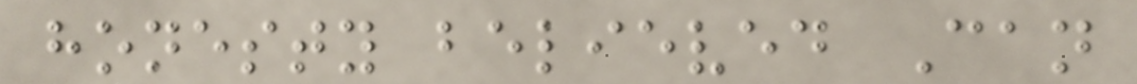honesty believed Can
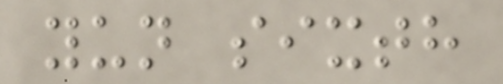yun sixth
